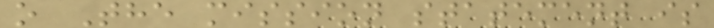o The mission statement is
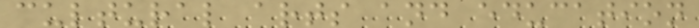cultural arts and education
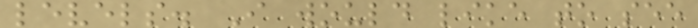levels. I would like to see
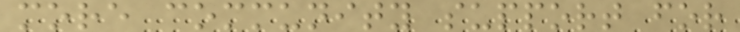more community support for
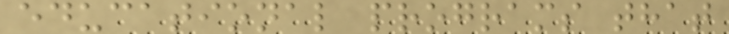educational programs that
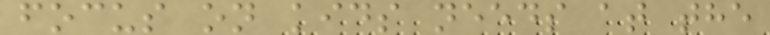focus on kids needs at the
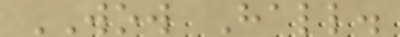WOW Hall.
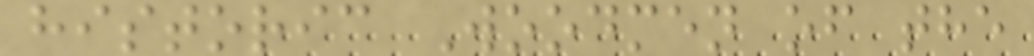historic Woodmen of the
